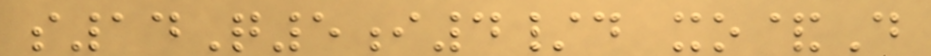s14Q5i4/d xo&D
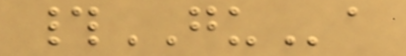#GUa
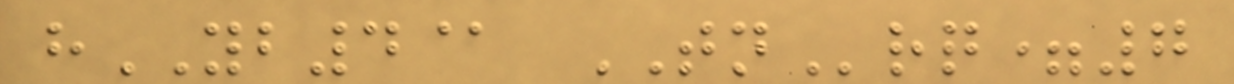hYB4@ TNrq=7
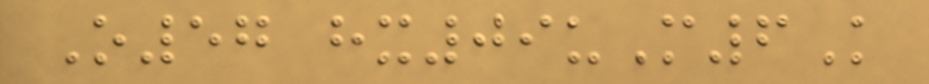O57 hx09uM6K
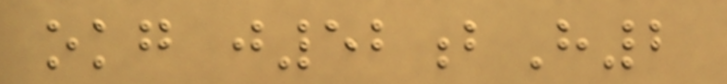okg j52bH2
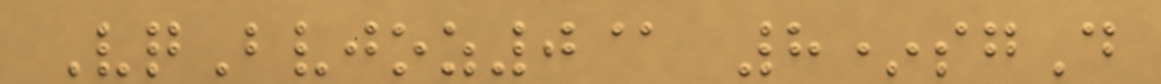VqBvjoz0@ 8*sgD
